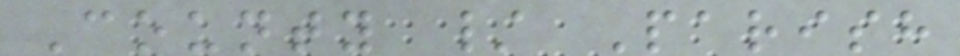County / Parish
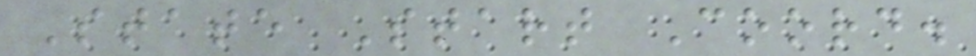State Start Coord.
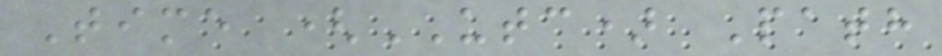Time (UTC) Path
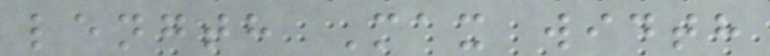length Max width
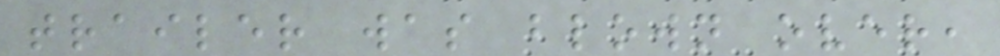trailer was blown over,
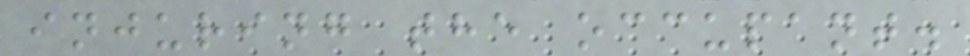injuring the occupant.
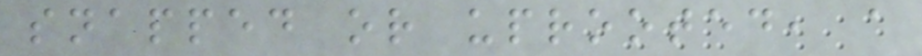snapped or uprooted, a
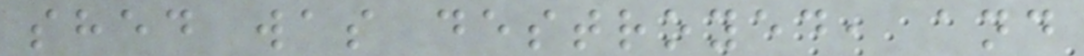shed was destroyed, and
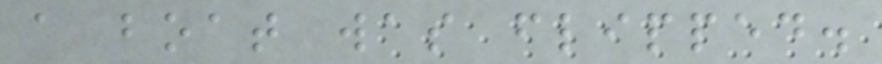a boat was flipped.
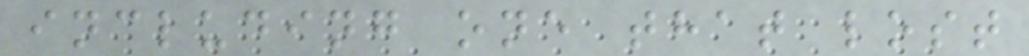including one that lost
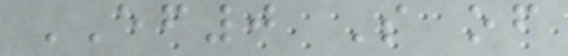EF0 S of
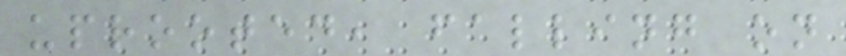uprooted, falling on
